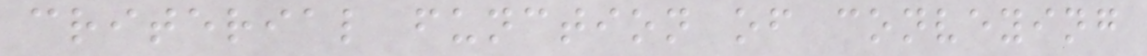criterial function of conveying
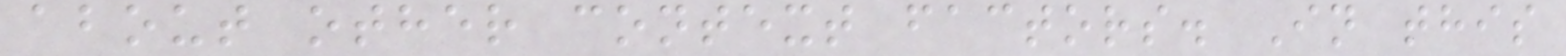about other context factors. In this
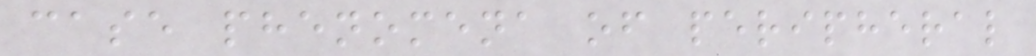case phenomena of peripheral
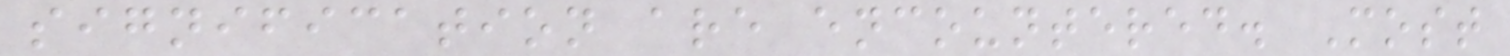signification are encountered. Most
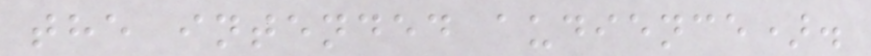the intended audience).
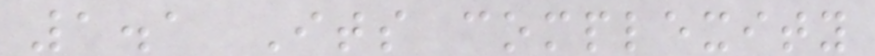1.1 Its complexity
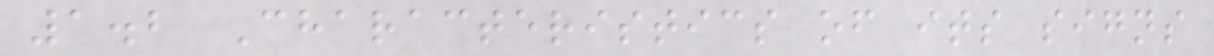1.2 Characteristics of its signs
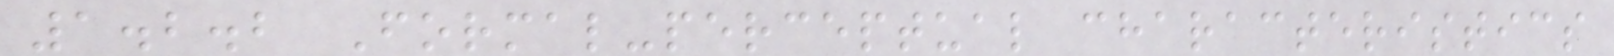1.2.2 Formal-perceptual characteristics
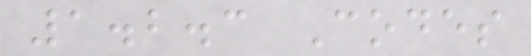1.2.3 Codes
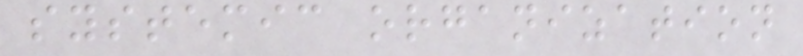systemic organization
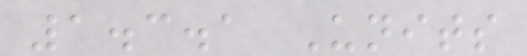1.3.1 Units
